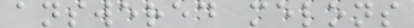answered melons
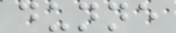dunne
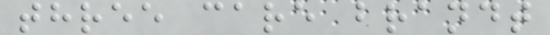three care brandt
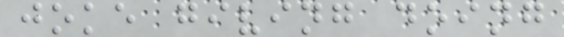joke giving doing
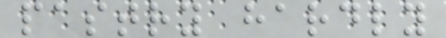pastry hardly
